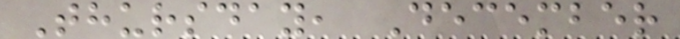Thursday, December
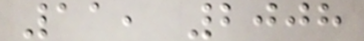11, 2008
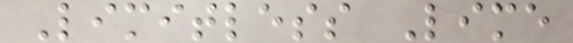Limitless Lime
